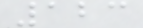123
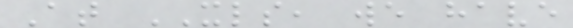At XLS, we have
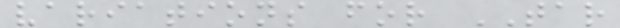variations for TAR
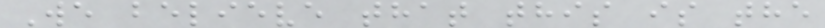We believe that this is the
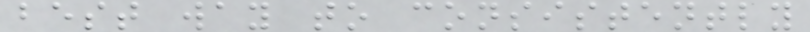best way to consistently
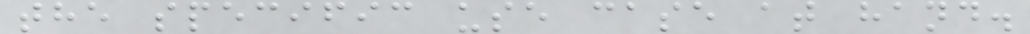the specific use case at hand.
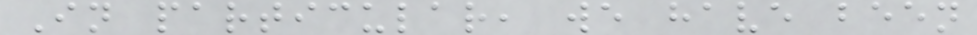In particular, we have been
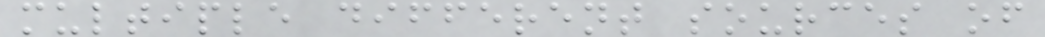multiple different sources of
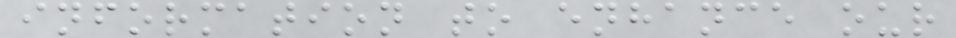information to enhance our
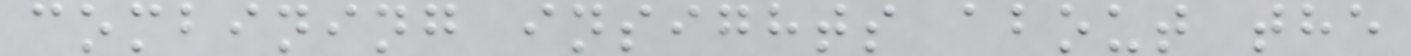combining insights about the
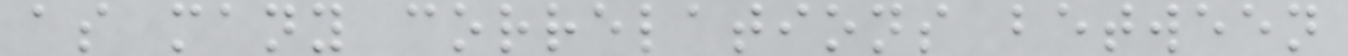as many correlations between
